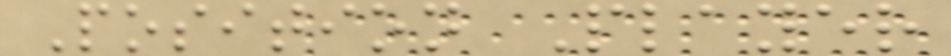Position Player
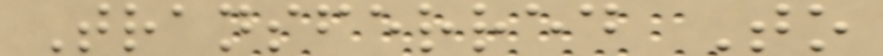Transferred To
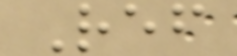Ref
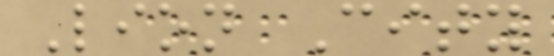Lion City
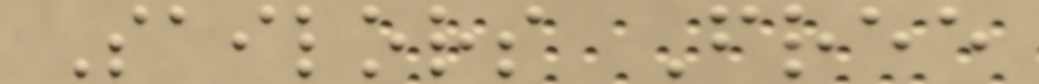Sailors Free
